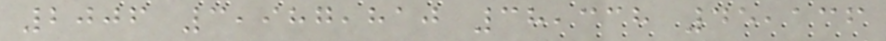2006 3,987,810 38,338 45,136
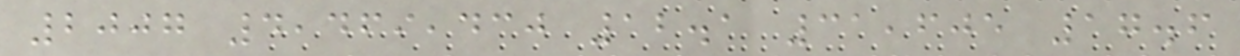2007 4,469,430 12.1 31,605 17.6
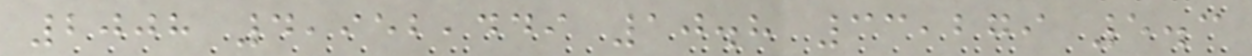2008 4,952,449 10.8 33,279 5.3
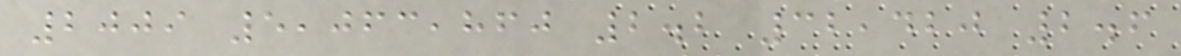2009 5,063,860 2.2 32,420 2.6
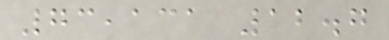73,131 12.7
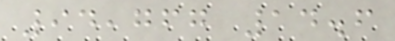94,767 14.6
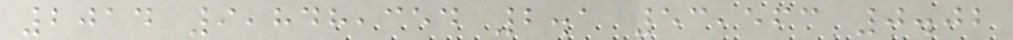2014 9,848,354 2.1 53,563 0.02
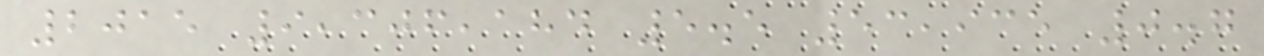2015 9,306,184 5.5 53,935 0.7
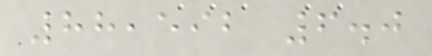88,592 6.0
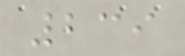239
